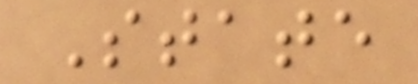State
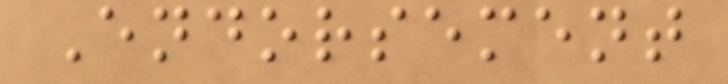Endorsement
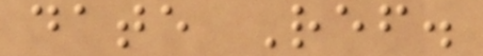date Ref.
